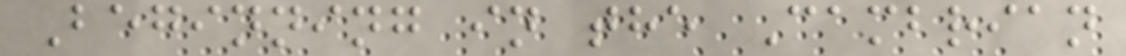Beginning in the Cambrian
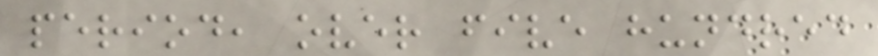period, over five hundred
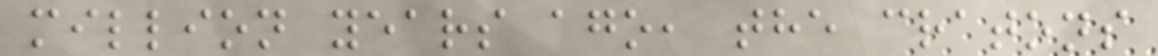million years ago, the cratons
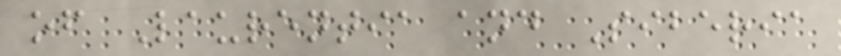of Laurentia and Siberia
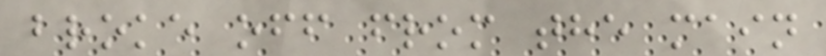broke off from the main
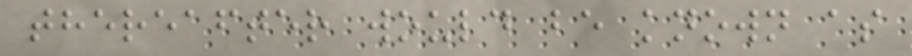thereafter would be known as
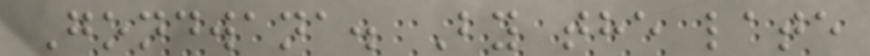Gondwana. By the late
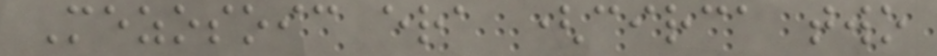Mezosoic era (circa two
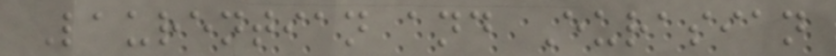Laurentian and Eurasian
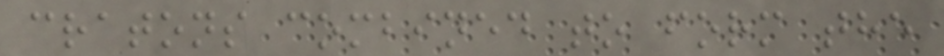cratons combined to form the
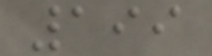199
